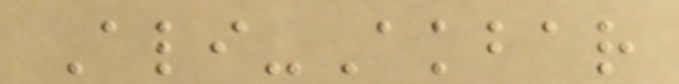Ali-Akbar
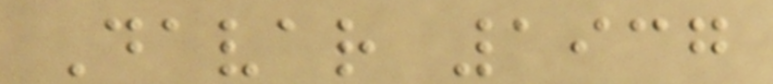Davar 1937
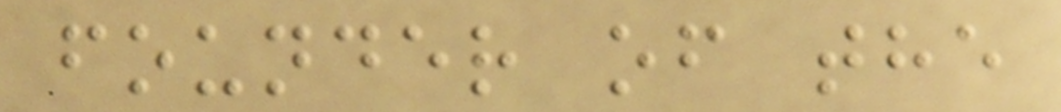founder of the
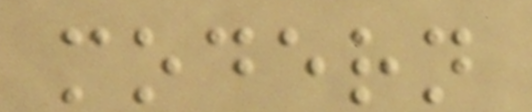modern
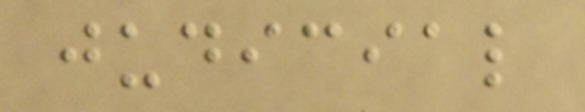judicial
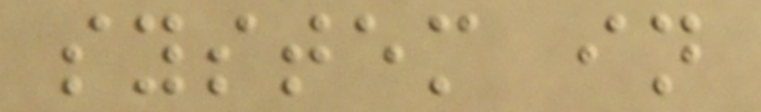system in
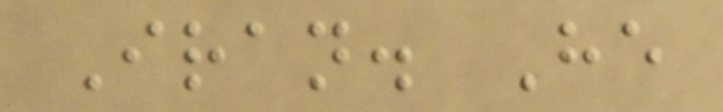Iran. He
